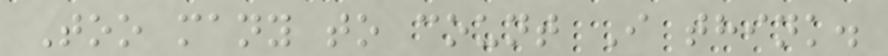Too many to count I think.
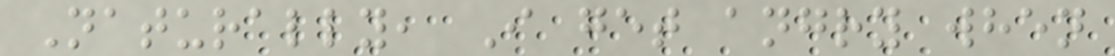Naturally, I get angry when
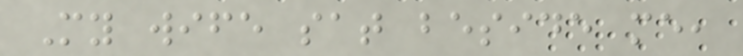My wife sat beside me,
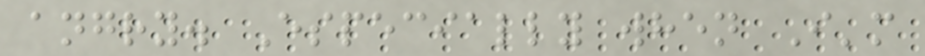angry. Especially when I'm
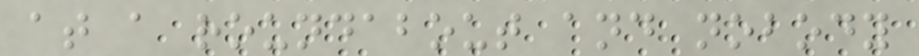at a roundabout and nobody
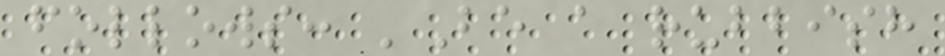follows: 'Be a rubbish
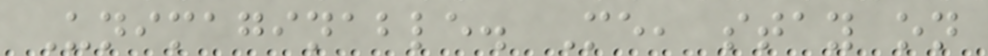Unimaginable. Me, stay on
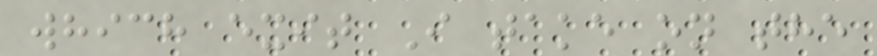which exit I take on the
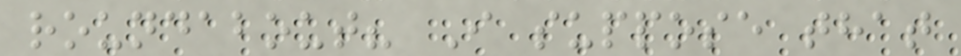roundabout? I suppose that
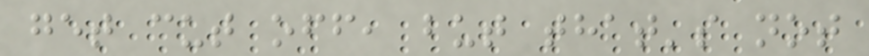get cut off, but that's not
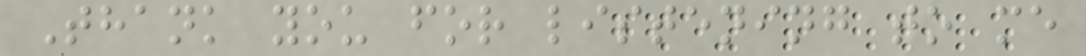Thank you for listening to me
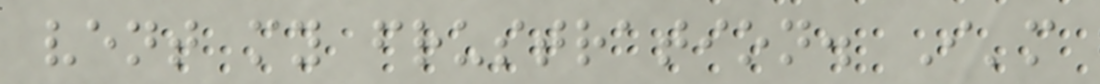vent my frustration. I'm
